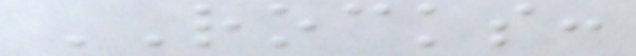ROCKS:
